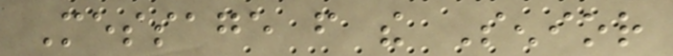Message from the Senior
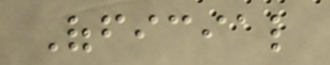Official
